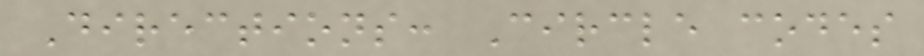Directions: Circle codes
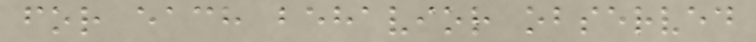for each behavior observed
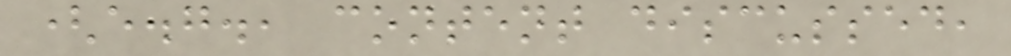(e.g., content discussed,
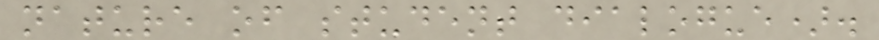nature of student dialogue).
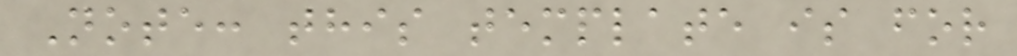Note: this template is for
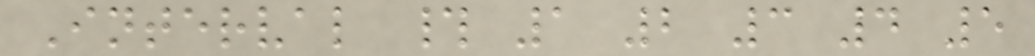Interval # 1 2 3 4 5
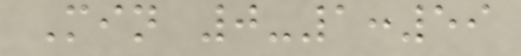Min 0-1:59
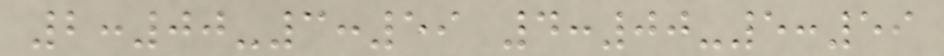2:00-3:59 4:00-5:59
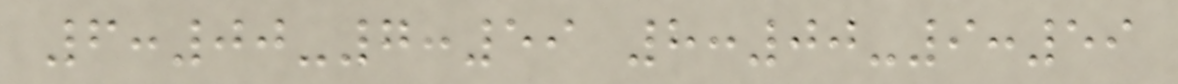6:00-7:59 8:00-9:59
